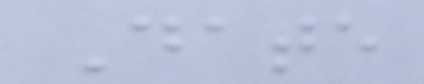Date
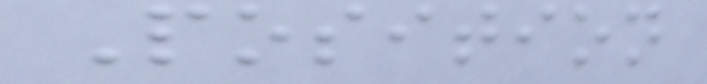Position
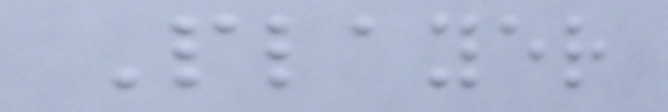Player
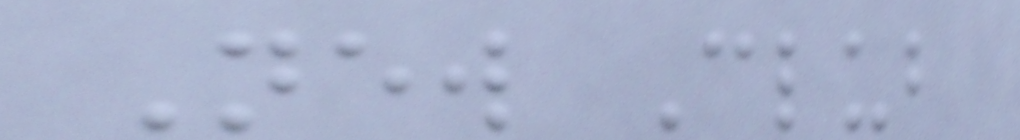New Club
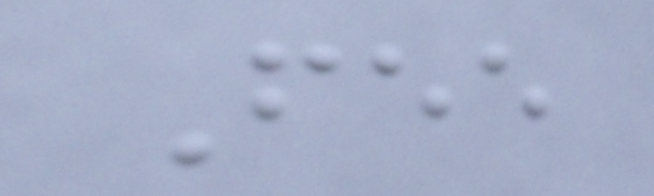Fee
